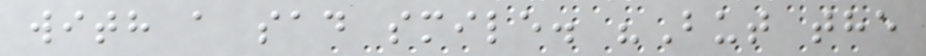with a sad smile. "But the
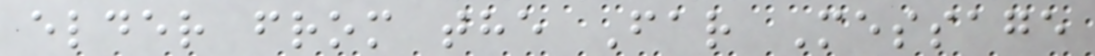elder from the Far Message
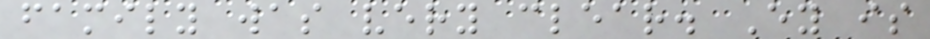family was very clear. Ey is
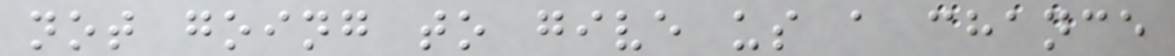not going to give us a chance
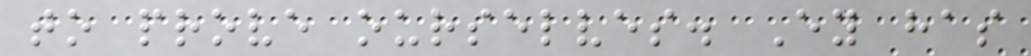to prove ourselves. Ey has
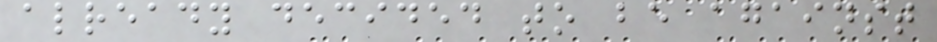already decided to be against
